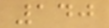140
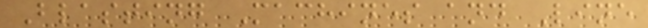Blasting Machines and Line
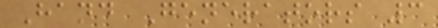Hand Generators 3
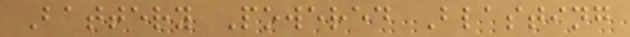Battery Powered Blasting
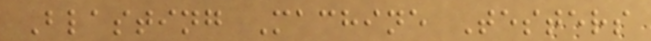Blasting Machine Testers
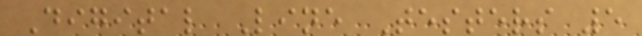Digital Line Testers 5
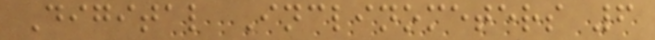Digital Inclinometers 6
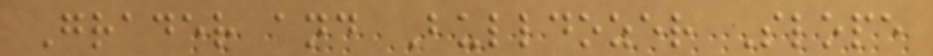Grader and Bulldozer Slope
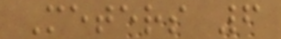Meters 6
